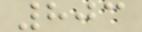803
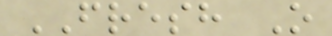FRESH O
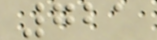721
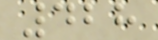428
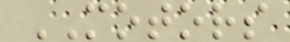MOTORS
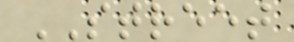STREET
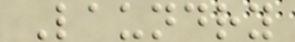Laundry
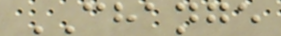CHANGE
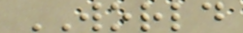WORLD
